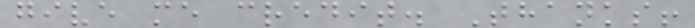give me credit. Thanks!
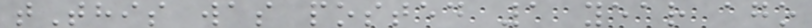tThis was posted 1 year ago
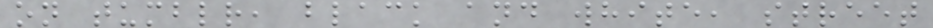on tumblr, black and white, street
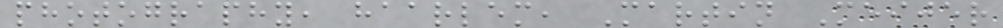photography, haarlem, Martin Meijer
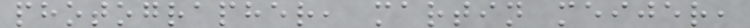photographer, martin meijer,
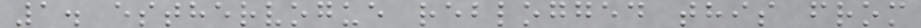1. esthervogue reblogged this from
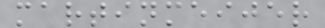martinmeijer
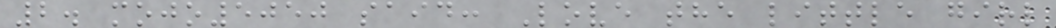2. mojo5050 said: Love the little girl
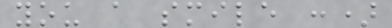you a smile :)
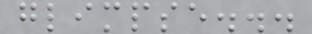glimpse...
